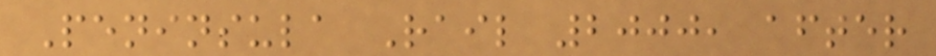Peninsula Rail 2000, after
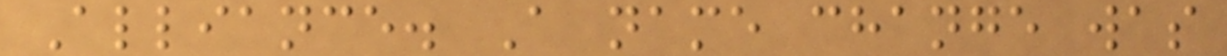Alliance. A name change was
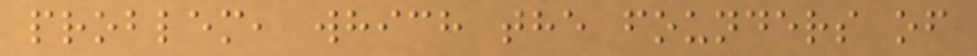problem, which the founders of
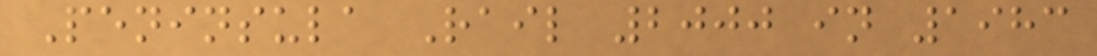Peninsula Rail 2000 in 1983
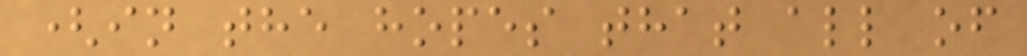(in the hopes that all of
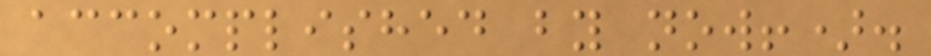accomplished by now!).
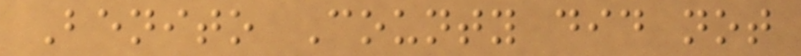Benito County did not
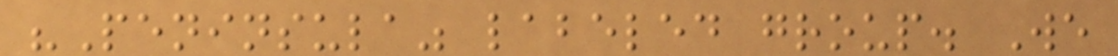"Peninsula" labeled group. We
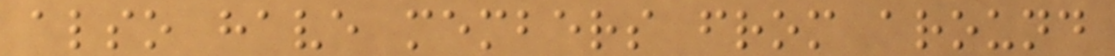also have members from around
